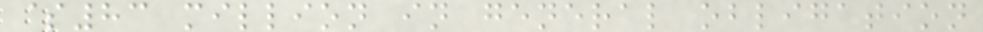$83 million in general obligation
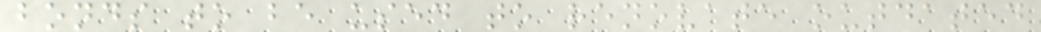bonds to be used to renovate outdated
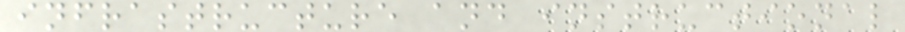infrastructure and instructional
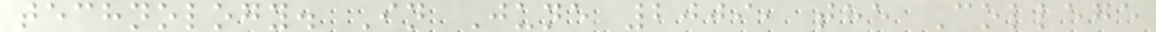technology. In June 2009, the College
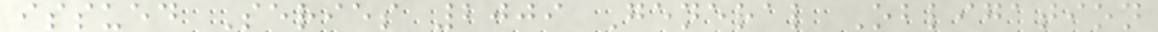issued Series 2009 General Obligation
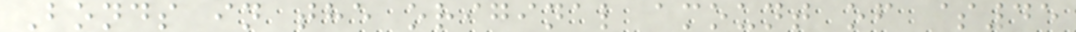Bonds in the original amount of $45
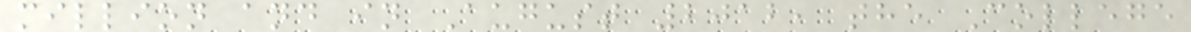million and in August 2012, the College
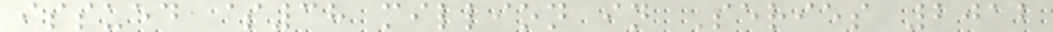issued $38 million in Series 2012
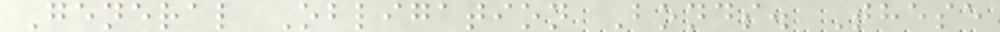General Obligation Bonds. These
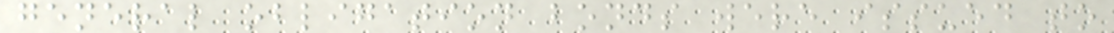general obligation bonds were issued to
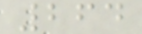264
